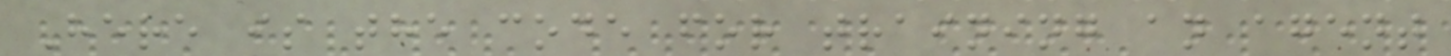Here is the code for training an agent
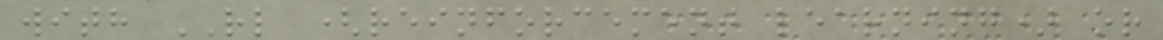with RL (reinforcement learning) or
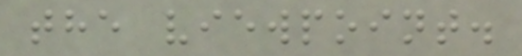the viewpoint.
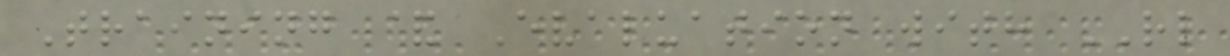Training & Evaluation with RL
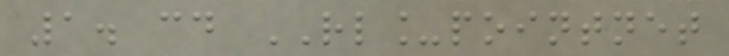1. cd RL_pointnet
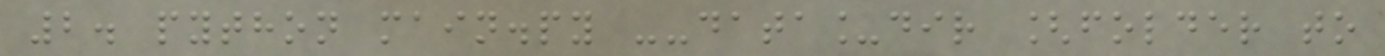2. python main.py --data_dir [folder to
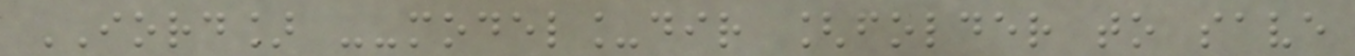IORD] --model_dir [folder to save
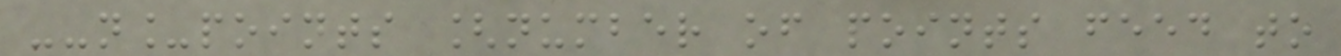--n_points [number of points feed to
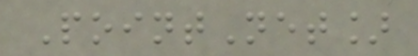PointNet]
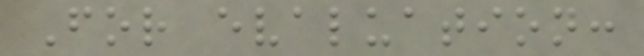For evaluation:
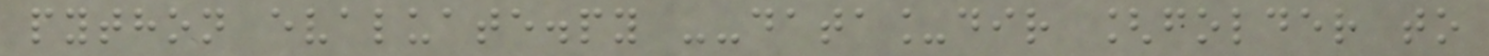python evaluate.py --data_dir [folder to
